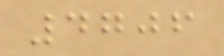4706
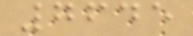7645
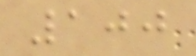100
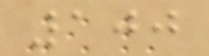100
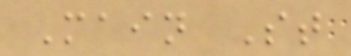Main St
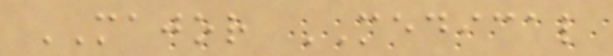MAJOR MEDICAL
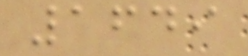1649
